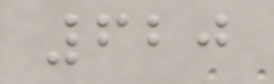620
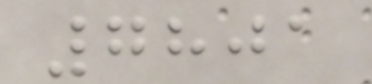7801
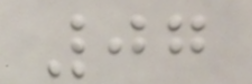07
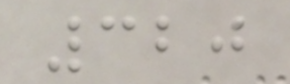320
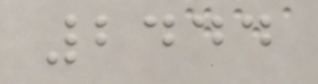2444
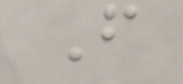F
